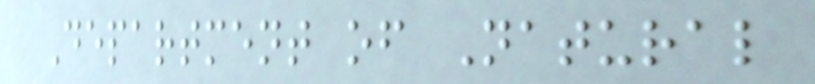Department of Natural
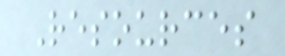Resources
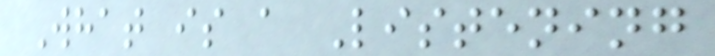What is a Listening
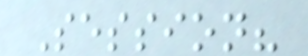Session?
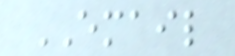EMAIL
